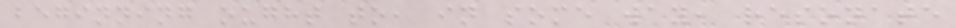beginning ought to, in some way, resonate
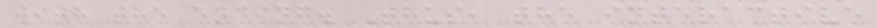with the ending. Thus, the interactive
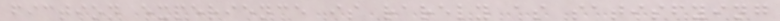fiction experience is rarely as satisfying
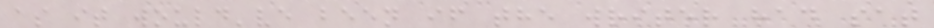as it would've been if the writer had sat
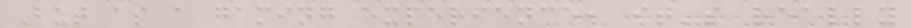But as a gaming experience, it's really
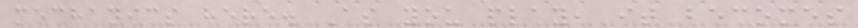mechanics here. As you play, it becomes
